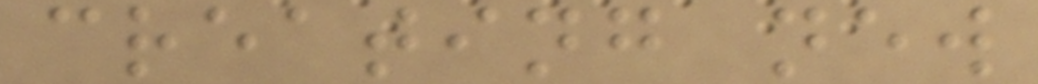creating new
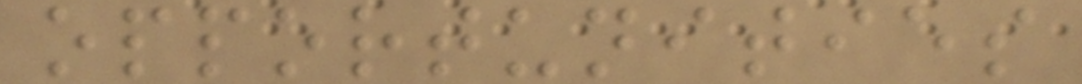opportunities
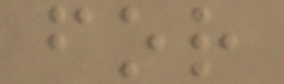for
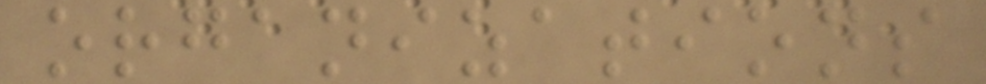organizations
